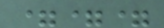===
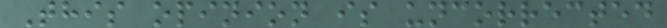This opinion is uncorrected
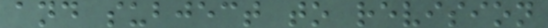and subject to revision
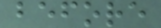before
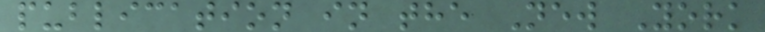publication in the New York
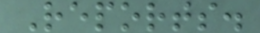Reports.
